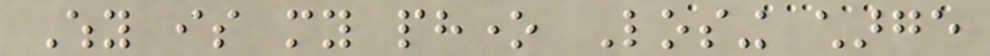Why is my phone Losing charge
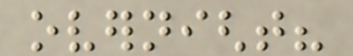overnight?
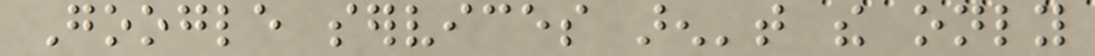Google services aren't the only
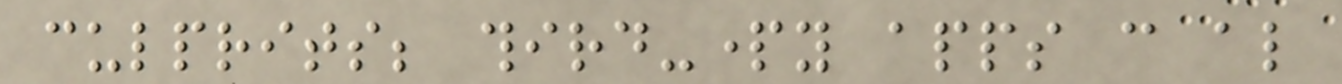culprits; third-party apps can also
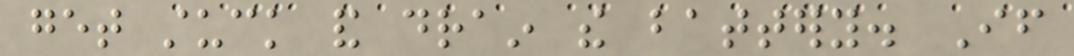get stuck and drain the battery. If
